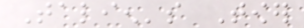Talien's Tower
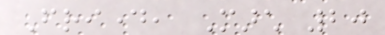Friday, March 20
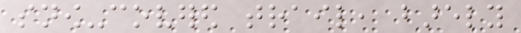snow-covered trail, barely
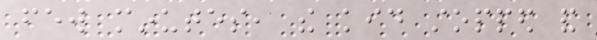few minutes, the kid stopped and
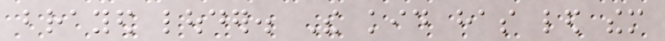brayed louder. The kid has led them
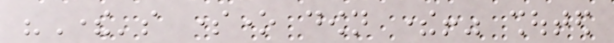"There's someone down there!" shouted
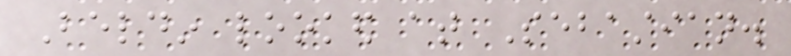Beldin looked at Sebastian.
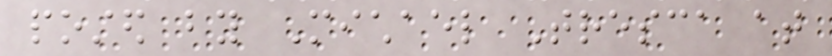posted by Michael Tresca at
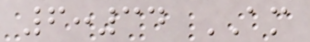6:34 AM
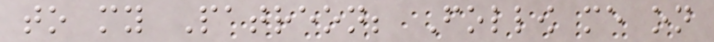to my Patreon; Follow me on
